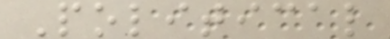Political
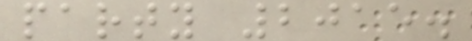party 2015.
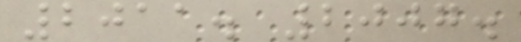2011. 2007.
